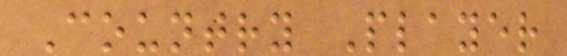Country Player
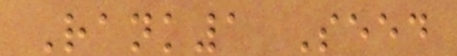Rank1 Seed
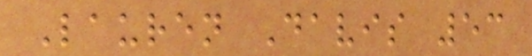Lauren Davis 53
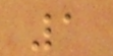1
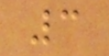3
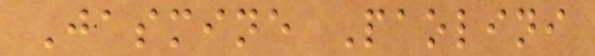Jasmine Paolini
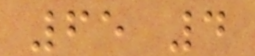65 4
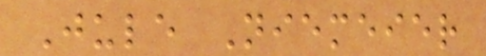Jule Niemeier
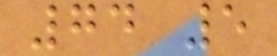74 5
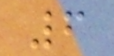6
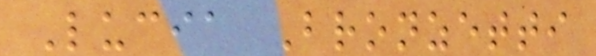Lucia Bronzetti
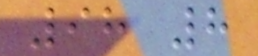98 8
